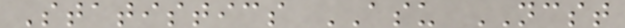Statistics ASU NCST
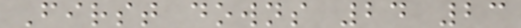First downs 24 23
